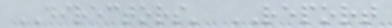DIRECTORS' REPORT
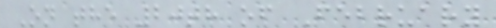On the 20th of February
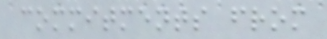commitments from
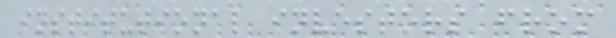institutional investors from
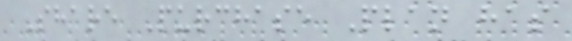Share Purchase Plan has
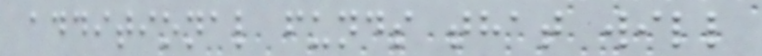additional funds that will
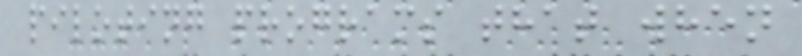piloting programs that when
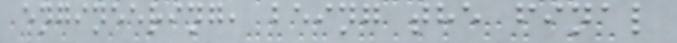engineering, being the final
